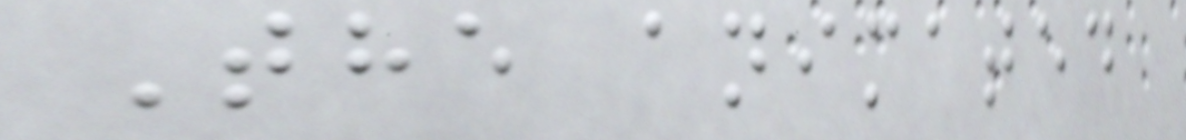The animated
